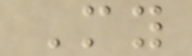My
